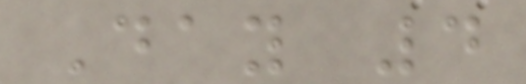Day 4
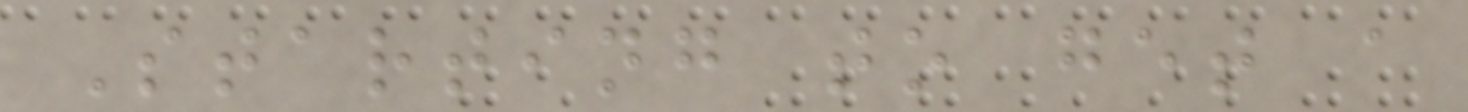Starting to get a
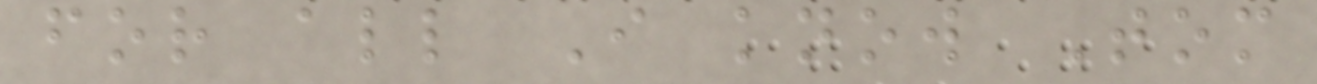for all I know Tom
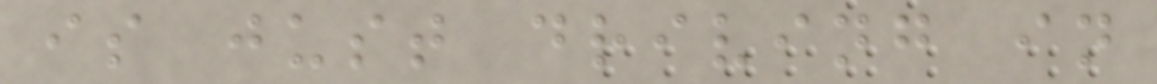is just driving in
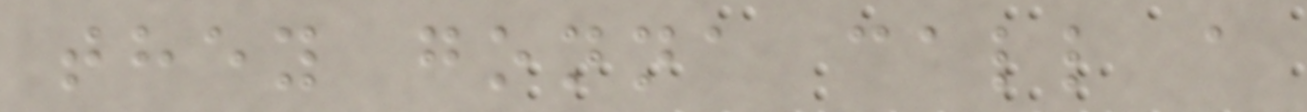they gonna call a
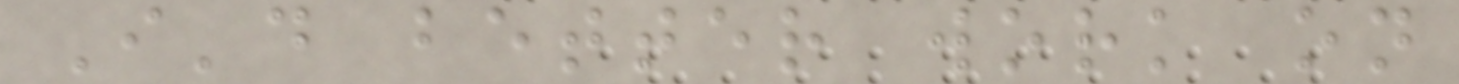I'd better work on
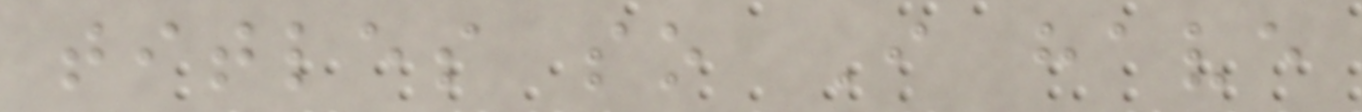titles so I have
